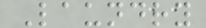Laundry
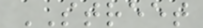STREET
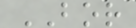BOR
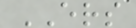ERS
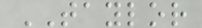TAYLOR
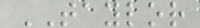TAYLOR
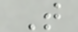T
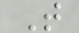T
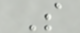S
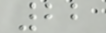22
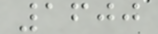1600
